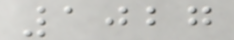1027
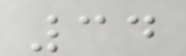34
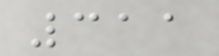311
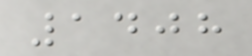1408
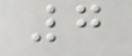7
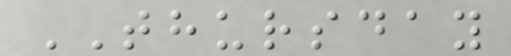THURSDAY
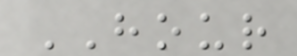HOUR
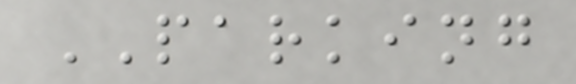PARKING
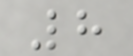8
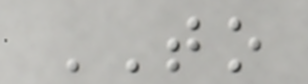TO
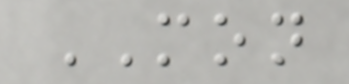MON
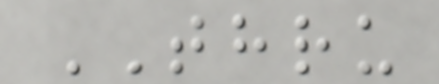THRU
